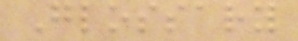Glossary
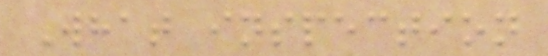What inspection
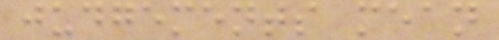judgements mean
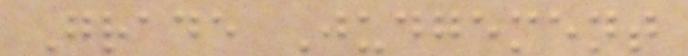Grade Judgement
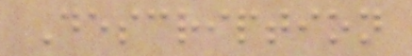Description
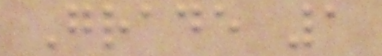Grade 1
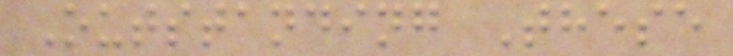Outstanding These
